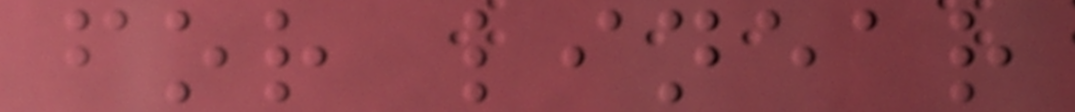for linear
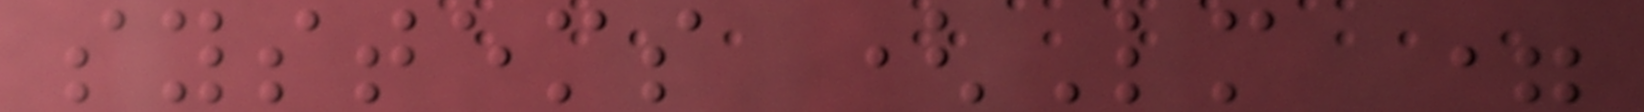systems (Lm =
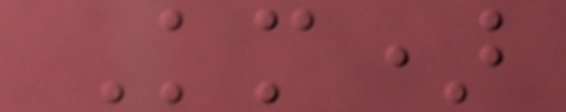Km)
